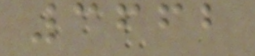3662
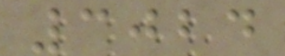3024
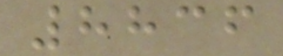8836
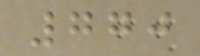770
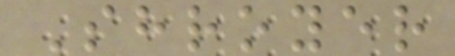Shroyer
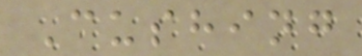Cushing
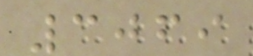3069
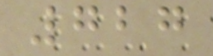727
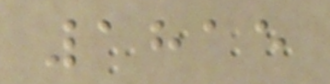1815
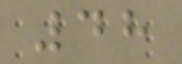48
